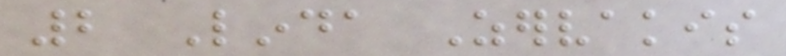2 Linda Zervakis
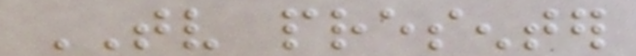TV presenter
